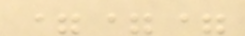===
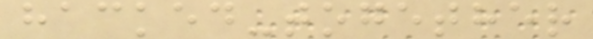hacked-together
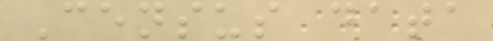Census data
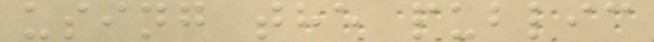using the public
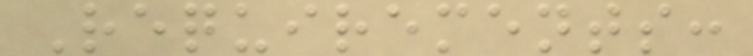Requirements:
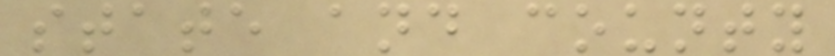state and county
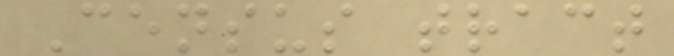Census tract
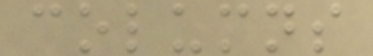columns
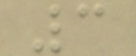3
